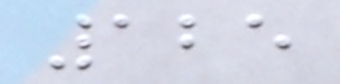125
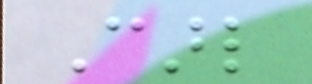Carl
